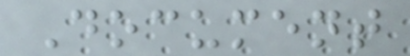Document
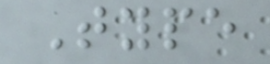Type
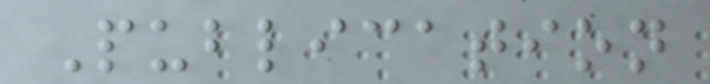Publication
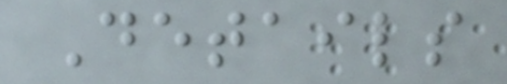Details
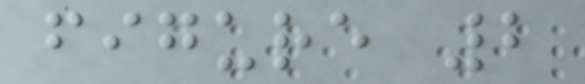figure 2
